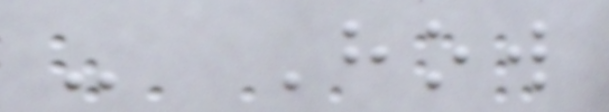- How
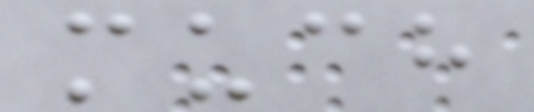much
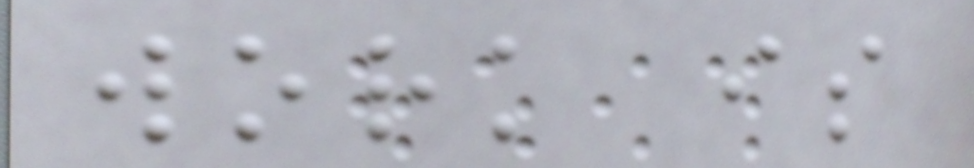work is
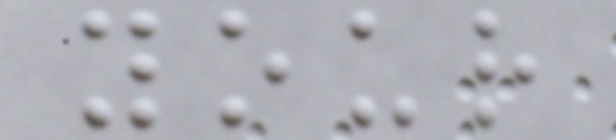your
